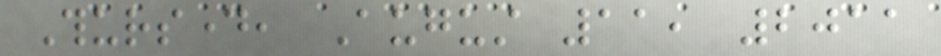Thursday, August 11, 2011
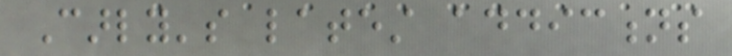Carly's latest addictions
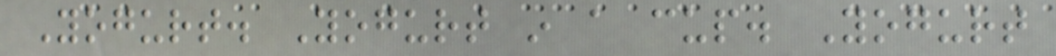Yogurt. Yogurt in a cup. Yogurt
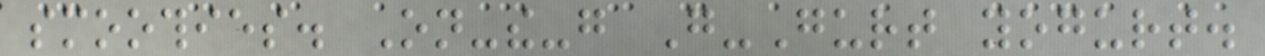smoothies. On-the-go Go-Gurt yogurt.
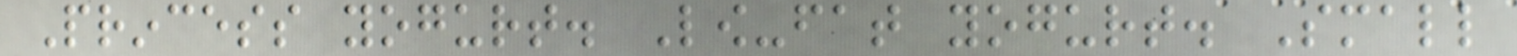Princess yogurt. Low-fat yogurt. Small
